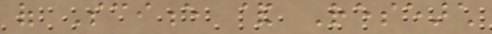of Science & Research
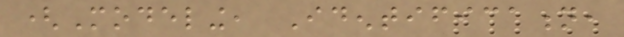(Modeling, Identification,
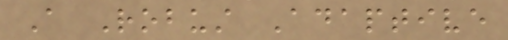A Robust Adaptive
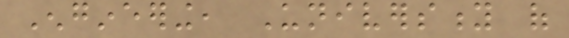Engineering, University of
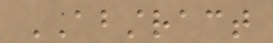ABSTRACT
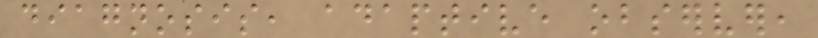diagnosis, adaptive observer,
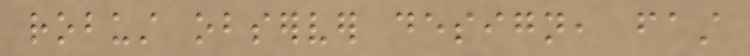robust observer design, fast
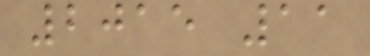2015 11
